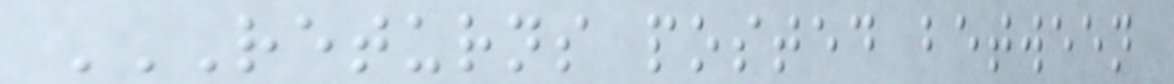RETURNS POSTED BETWEEN
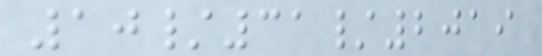10/31/2019
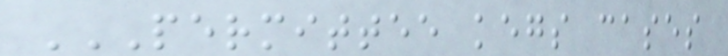PERMITTEE KEGS CASES
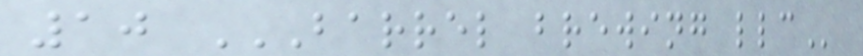10 BARREL BREWING LLC
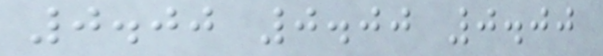0.00 0.00 0.00
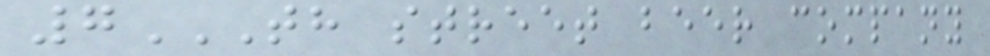7TH STREET BEER COMPANY
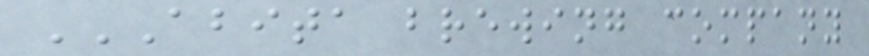ABITA BREWING COMPANY
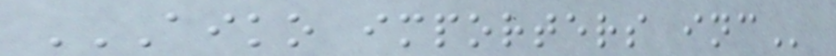AIKO IMPORTERS INC
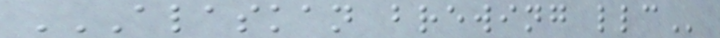ALASKAN BREWING LLC
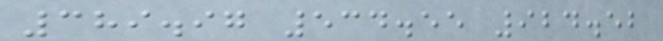389.97 534.55 924.52
